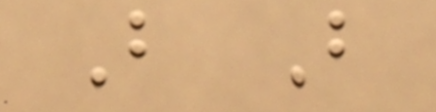B B
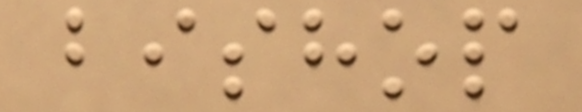bishop
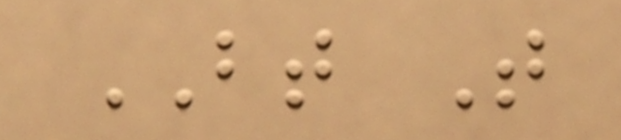BT T
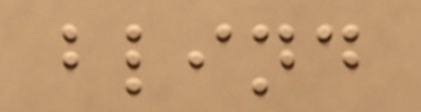blind
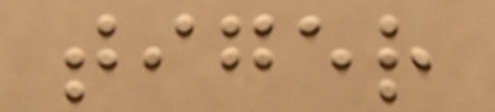tiger
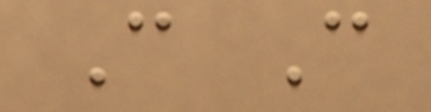C C
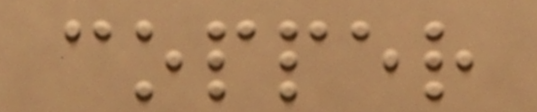copper
